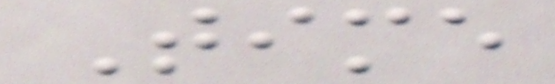Time
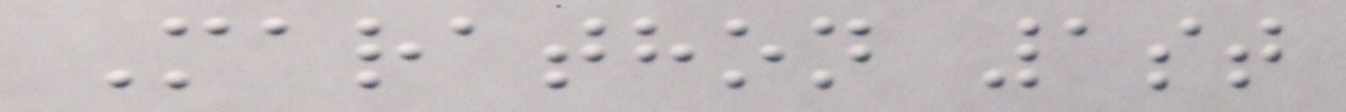Marathon 1st
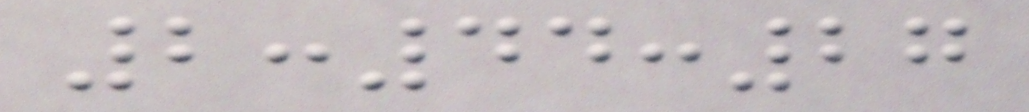2:44:27
